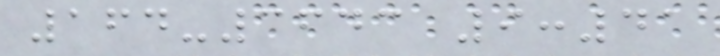164-3643 9:41
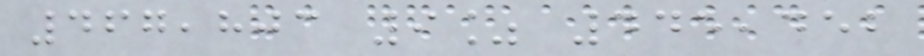467,803 9% 445,452
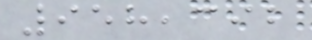958,392
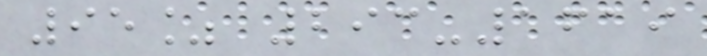95% 293-1619
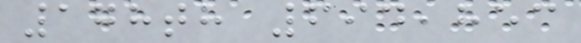178th 694,853
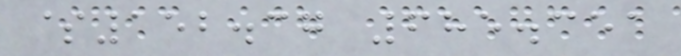$152.37 685.351
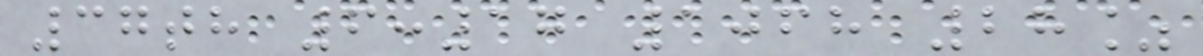37th 6:17 1068 28%
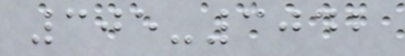305-3042
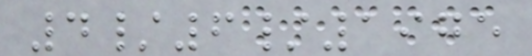4/6/1975
